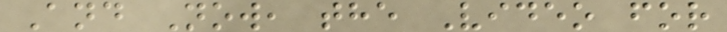And Now, the Video for
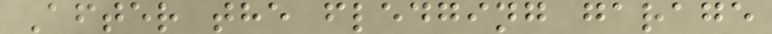After the fledging garage
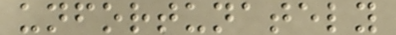unfortunately
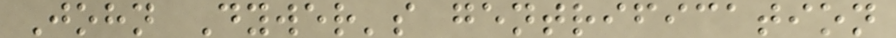John Dywer's gentrification
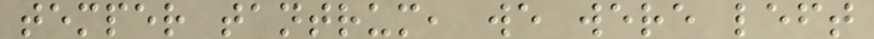temper tantrum, we were left
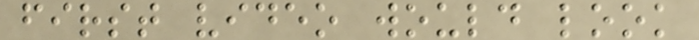first video would look
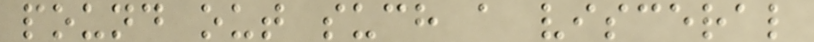pound out such a visceral
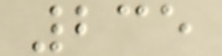235
